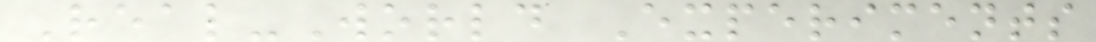Real-World Experiments
